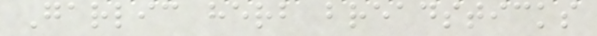Garlic herb breadsticks
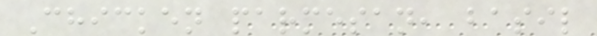Chicken parmesan, basil
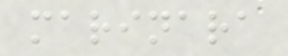marinara
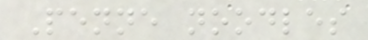Penne noodles
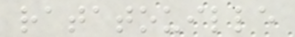ratatouille
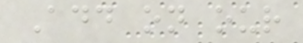Add on our
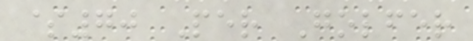$70 Per Golfer
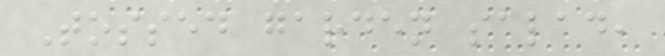Tossed garden salad,
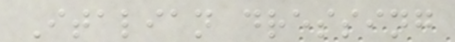Italian dressing
